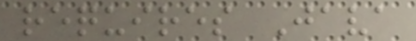requires Java
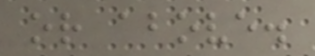or above.
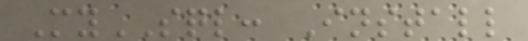MySQL: Install
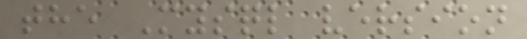the Mysql version
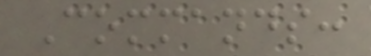Commands:
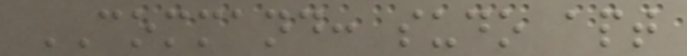COMMAND: sudo apt
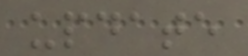update
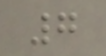7
